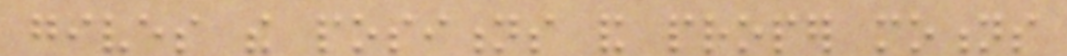gives the positions and proper motions
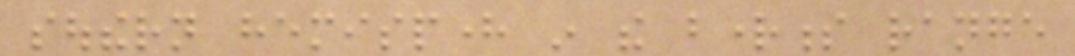southern hemisphere in the brightness range
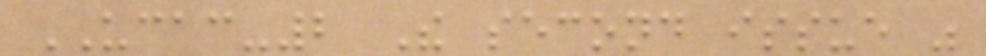UCAC-2 The second issue was
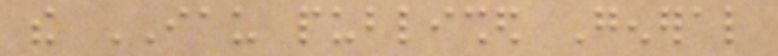the IAU published General
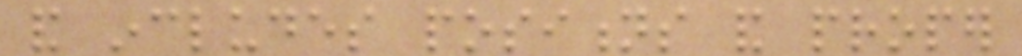and includes positions and proper
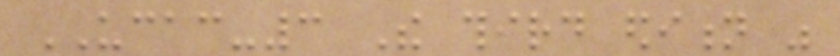UCAC-3 The third edition was
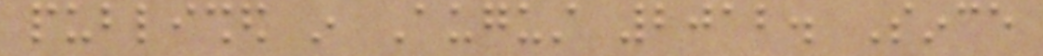published in August 2012. Since
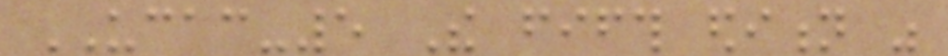UCAC-5 The fifth edition was
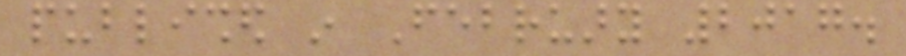published in February 2017.
